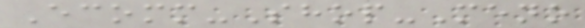Ecomm-Shop-Meno
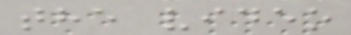the video
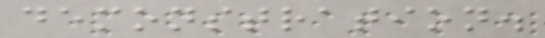demonstration.
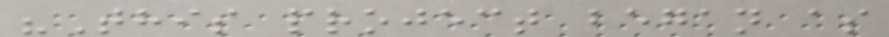"This project began as
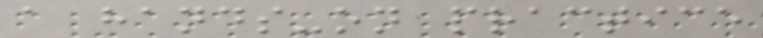a hands-on practice
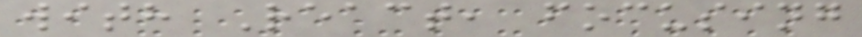with React, focusing
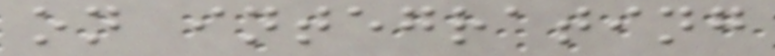on integrating
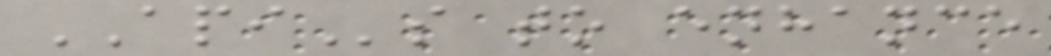APIs to enhance
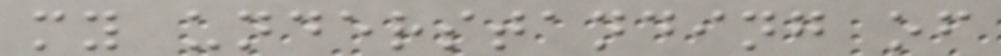my understanding of
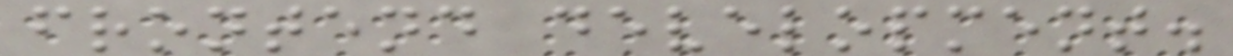frontend development.
